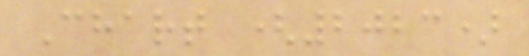Chart (2023)
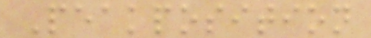Peakposition
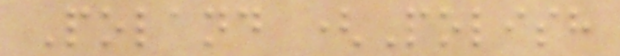Poland (Polish
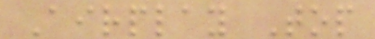Airplay Top
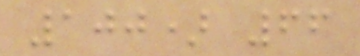100) 66
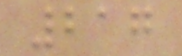217
